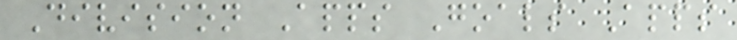Division Apps Goals Apps
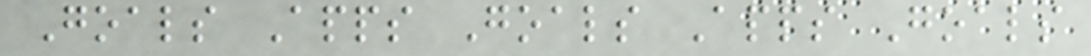Goals Apps Goals Apps Goals
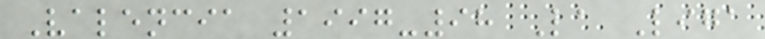Valencia 1997-98 La Liga
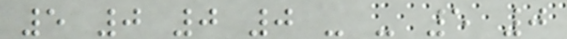5 0 0 0 - - 5 0
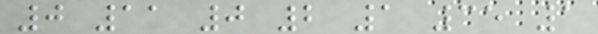0 11 0 2 1 35 1
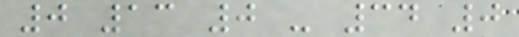0 13 0 - 34 0
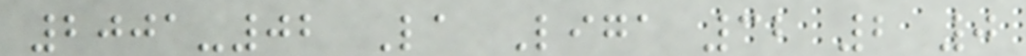2001-02 La Liga 32 2 0
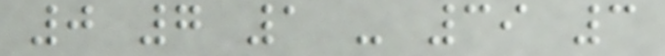0 7 1 - 39 3
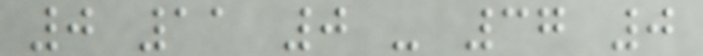0 11 0 - 37 0
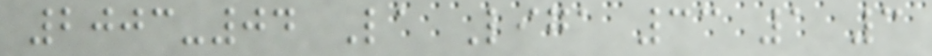2003-04 La Liga 33 1 3
